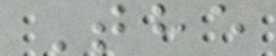The
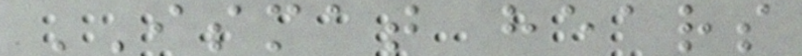ISMAT hears
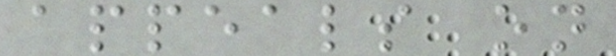appeals on
